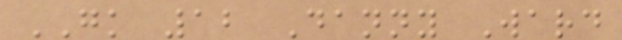GK 12 Danny Ward
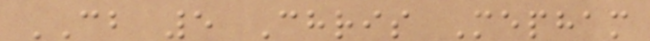CB 5 Chris Mepham
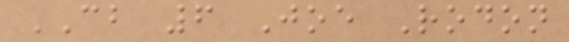CB 6 Joe Rodon
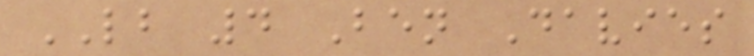LB 4 Ben Davies
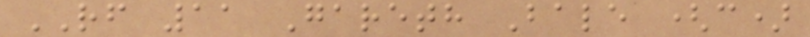RF 11 Gareth Bale (c)
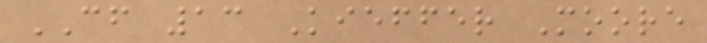CF 13 Kieffer Moore
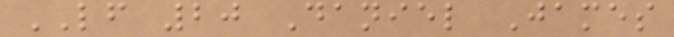LF 20 Daniel James
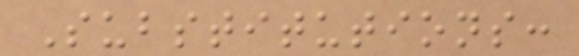Substitutions:
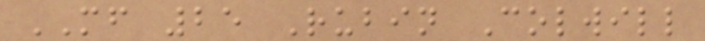MF 25 Rubin Colwill
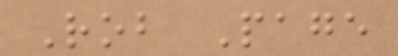Rob Page
